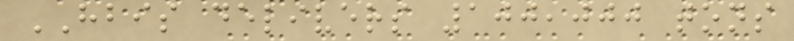HBIS delivers 100,000 tons
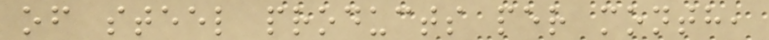of steel products per month,
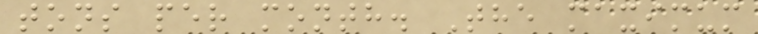tons per month. The maximum
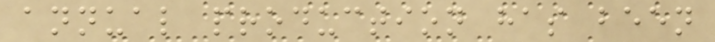annual production has been
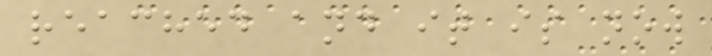reached and it is now
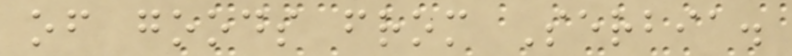of goods from Serbia.
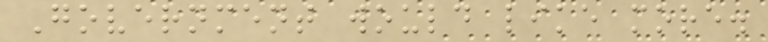Government would like more.
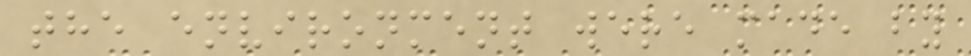the environment were made by
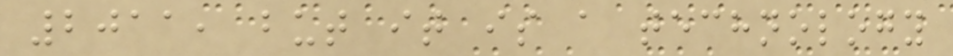2011, but it is a technology
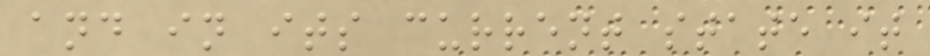and in its current state it
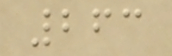263
